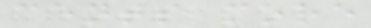cents more
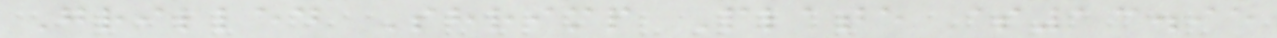Grilled Shrimp Plate $13.95
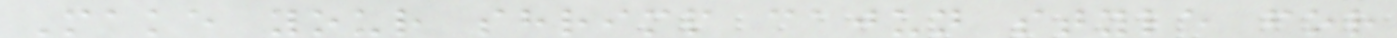Make your shrimp cajun style for
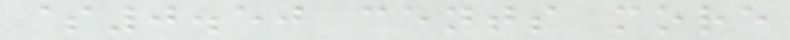$0.50 cents more
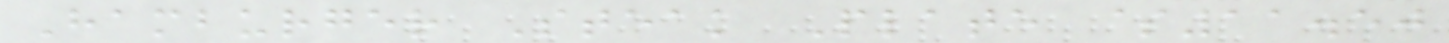Hamburger Steak Plate $11.50
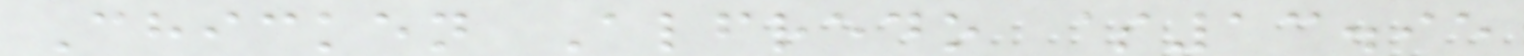Chicken Alfredo $13.95
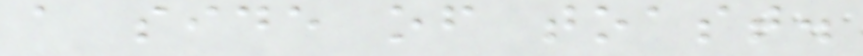a side of toast.
